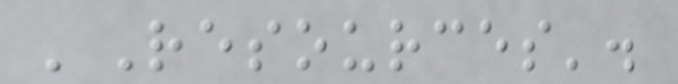'Resources'.
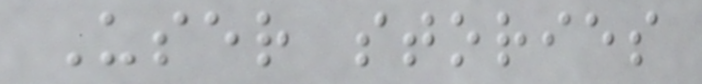User stories
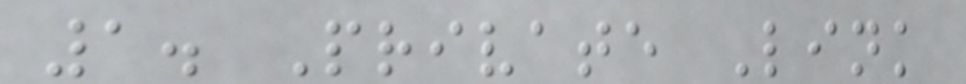1. Private Link
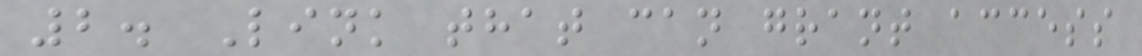2. Link that can grant access
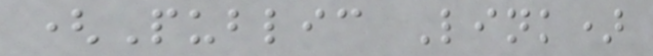(Public Link)
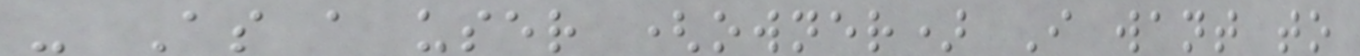- As a user (owner) I want to
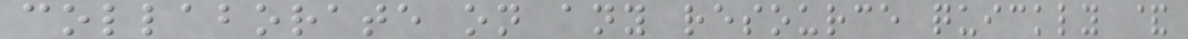collaborate on any resource quickly &
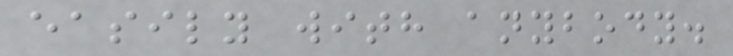easily with anybody.
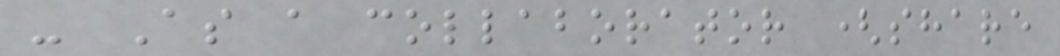- As a collaborator (share
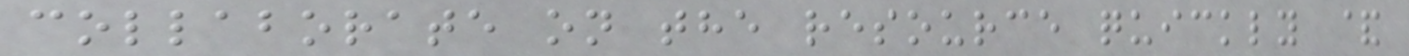collaborate on the resource quickly &
